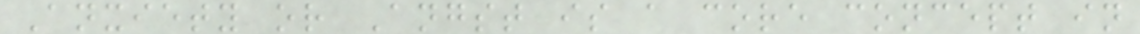Anxiety or Angst is a core concept in
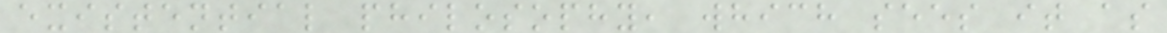existential philosophy, which sees it as
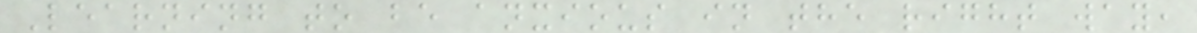Learning to be anxious in the right way,
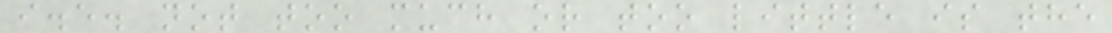i.e. not too much or too little is the
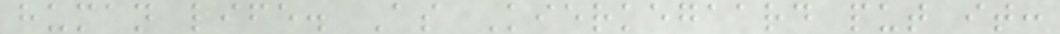human life. As Kierkegaard put it:
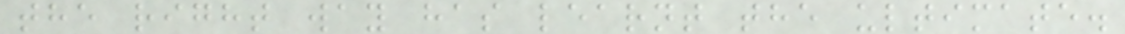the right way has learnt the ultimate.
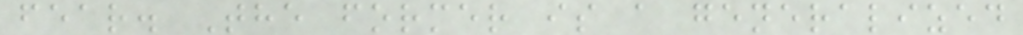fear. The former is a generalized
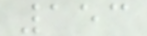153
